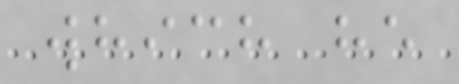which he
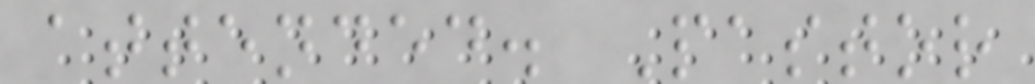attended. Pastor
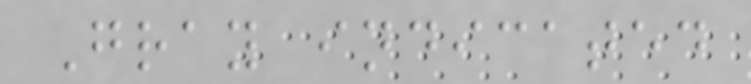Gray indicated
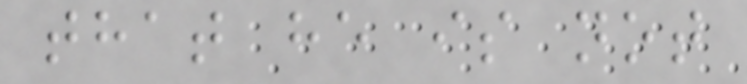that he is not
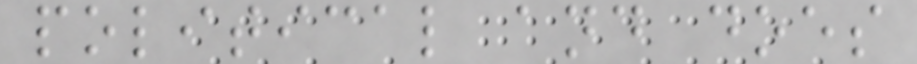political and does
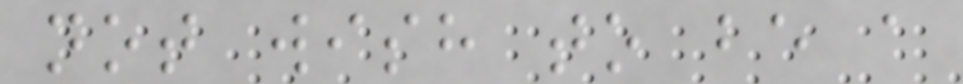not wish to be a
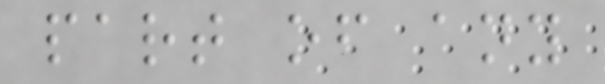part of any
